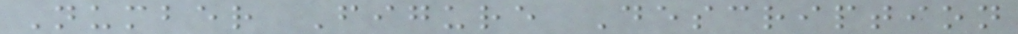Number Figure Description
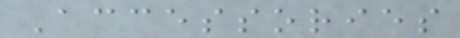Accessories
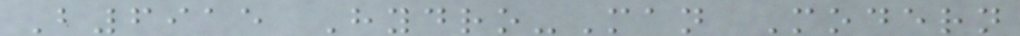B6915 Hydro-Man Modern
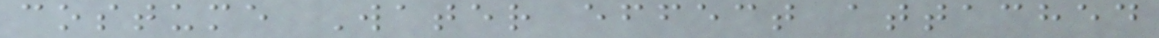costume Water effect attached
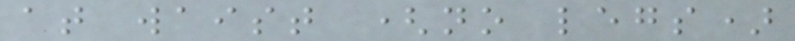at waist (no legs)
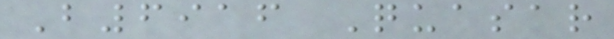B6916 Quasar
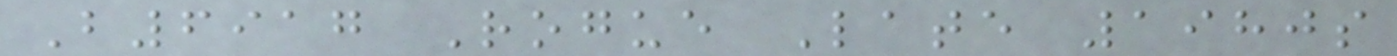B6917 Rogue Late 1980s
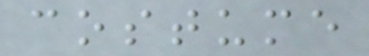costume
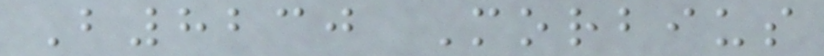B8230 Morbius
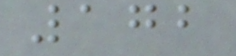172
